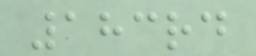183rd
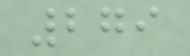279
